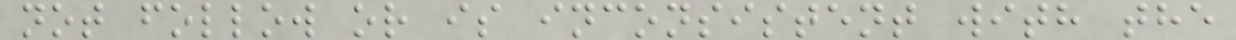not follow or is inconsistent with the
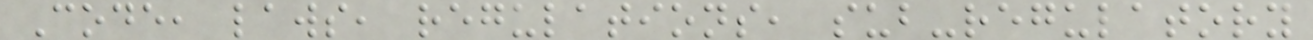Code, laws, regulations, sub-regulatory
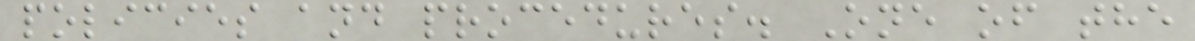policies and procedures. One of the
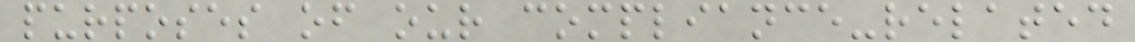purposes of our compliance-related
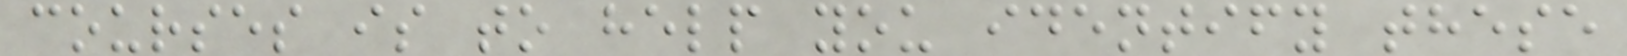courses is to help you identify these
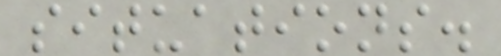situations.
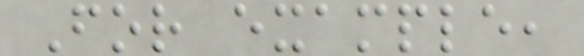For example,
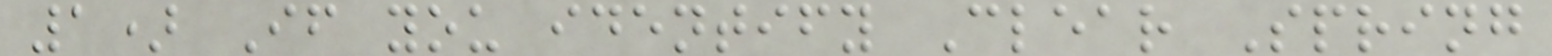1) If you identify Clear Spring
